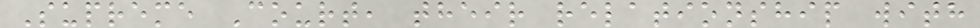Supreme Court, their relationship with
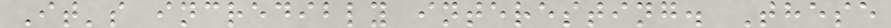It's incredibly interesting. These
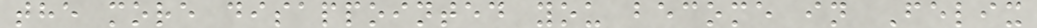the more disappointed you become in Felix
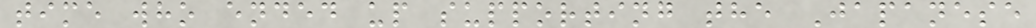time who ended up supporting the Japanese
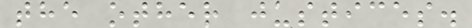the other justices.
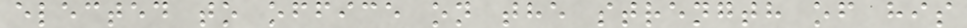elected to office on the strength of his
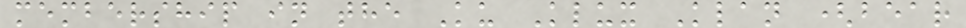membership in the Ku Klux Klan (bear
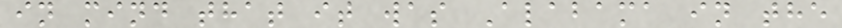in mind that it was Alabama in the
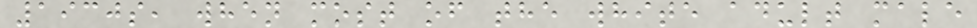1930s, when most of the white adult male
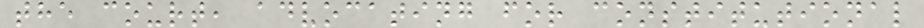the court, advocating for constitutional
